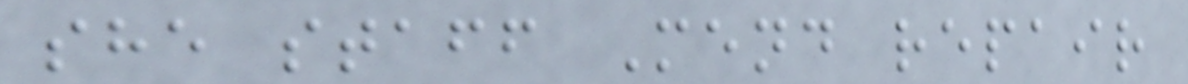she staff Mend repair
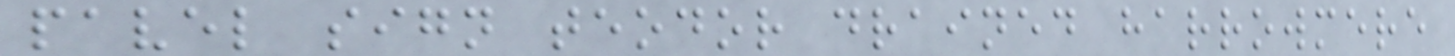pavel sign teodor drained harrowmere
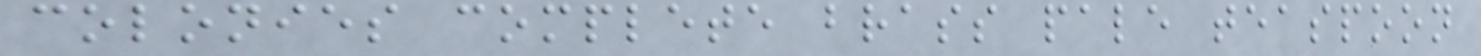colonies complete brass pale teaspoon
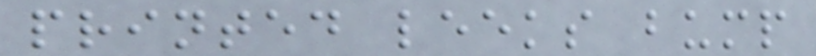printed leeks bump
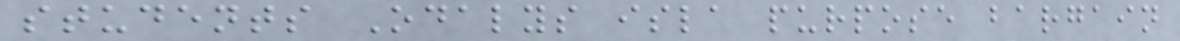students Odalys isla purpose bargain
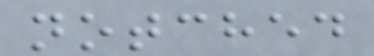notched
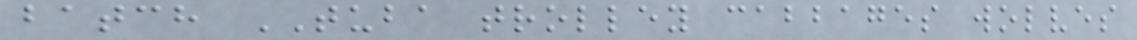batch TUBA trolley cabbages wolves
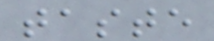taste
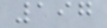197
